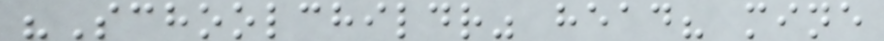"Schoolchildr" head? mine
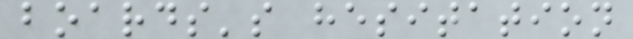boards's hesitation
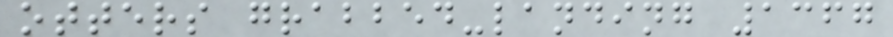otters grabbed-landing 1367
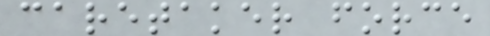caretaker force
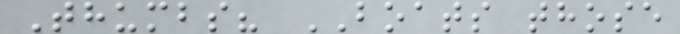Thumbs? BOATS those
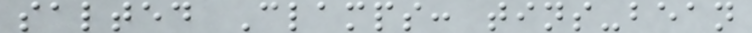salted Clamps: tins-bean
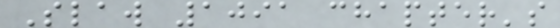Slaw 1091 chapter's
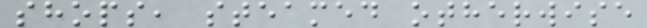shops, steamed otherwise
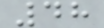48
